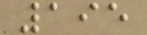195
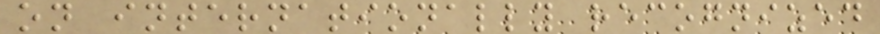on internationally recognized
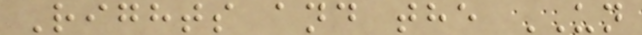Rights and the UN
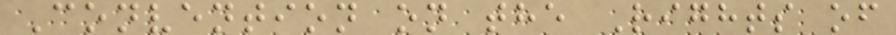Convention on the Rights of
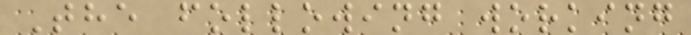The following working
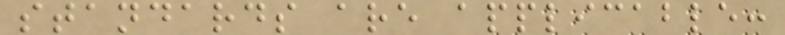standards are applicable:
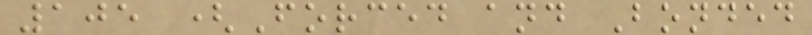105 (Forced and Bonded
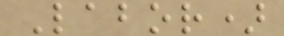Labor)
